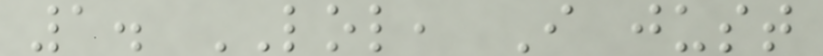1. LOL, I just
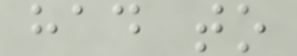had to
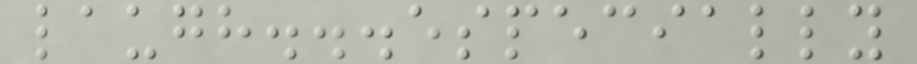laugh...especially
